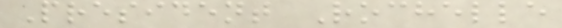President Rochelle
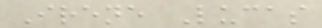Irene Lucas
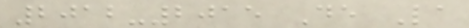2012-2015 De La
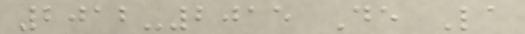2012-2015 De La
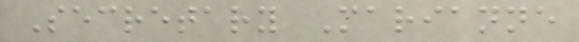Secretary Marianne
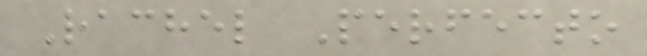Rachel Perfecto
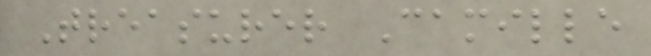Treasurer Camille
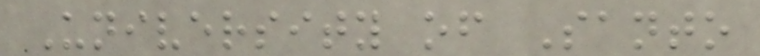University of Santo
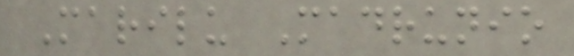Marilu Madrunio
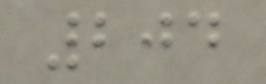204
